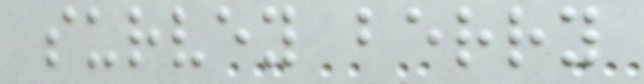survey berry
